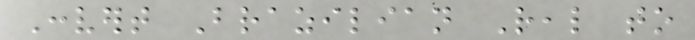Convert Brazilian Real to
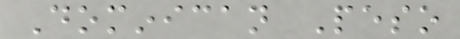Dominican Peso
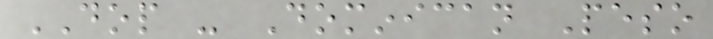DOP - Dominican Peso
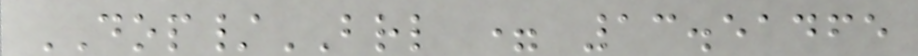DOP/BRL = 13.51465
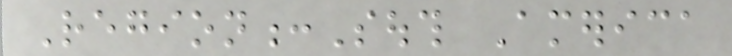Region:South America
